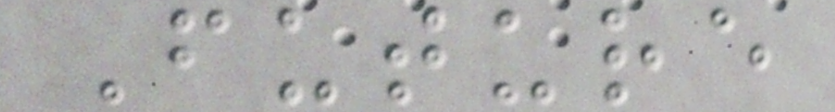Future
